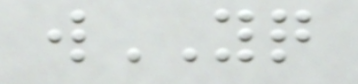wYQ
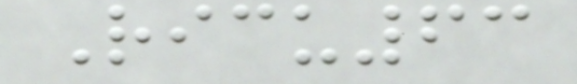Ricu63
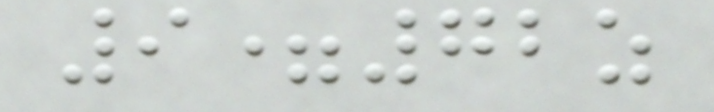9=72z
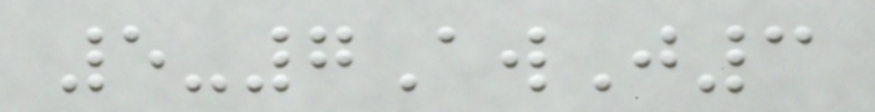5-7AwJ3
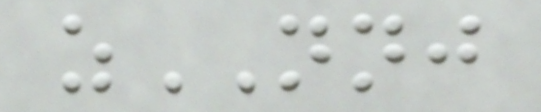zNNJ
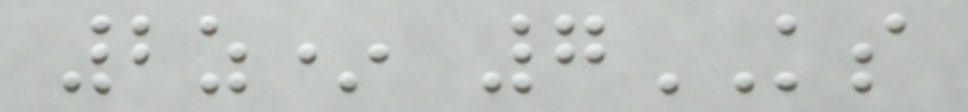2z* 7KS
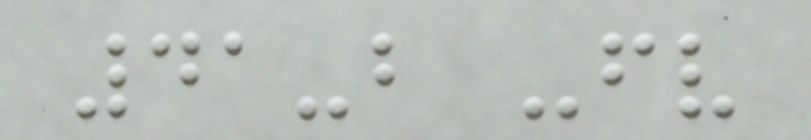41-b -fv
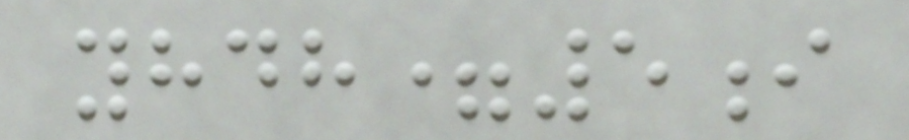yhdh=5i
